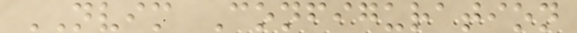NVIM Configuration
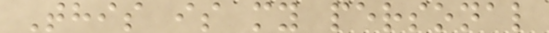This is my personal
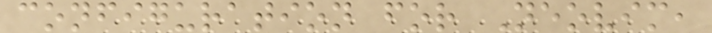configuration for Neovim,
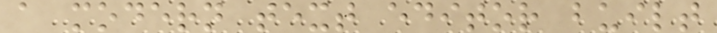a modern text editor built
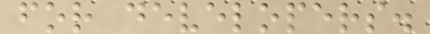for developers.
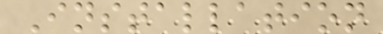Installation
